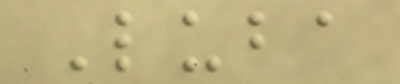Luba
